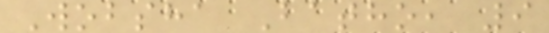Wobsha Batho, 9
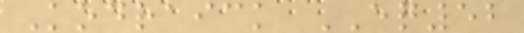Kodraick EQ52
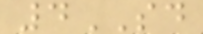4SD
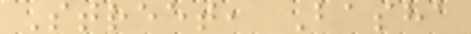Street, Basha
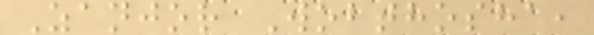Zanjor Wobthosha,
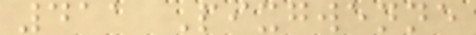411 Pixgwenne
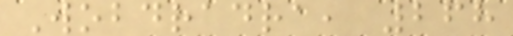Wobdradra, 268
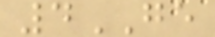4GE
